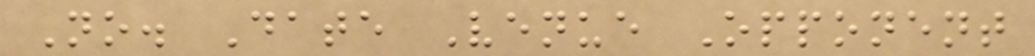No. Date Venue Opponent
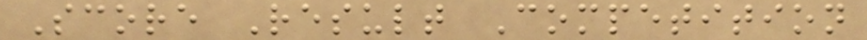Score Result Competition
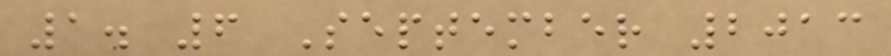1. 6 September 2013
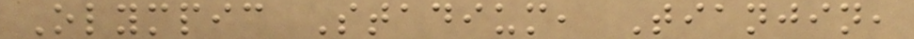Olympic Stadium, Tianjin,
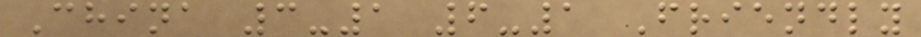China 3-1 6-1 Friendly
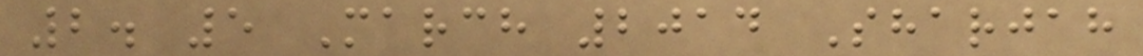2. 5 March 2014 Sharjah
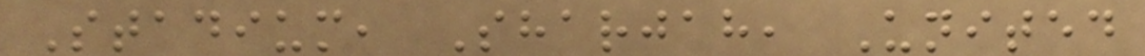Stadium, Sharjah, United
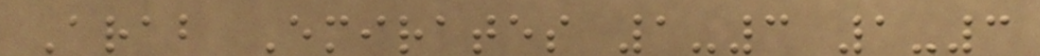Arab Emirates 1-3 1-3
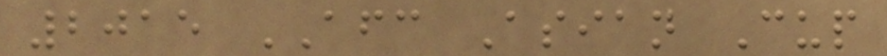2015 AFC Asian Cup
